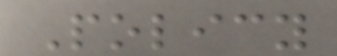Policy
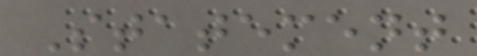Statement
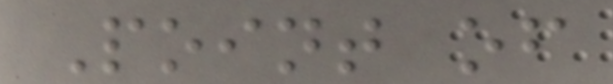Point of
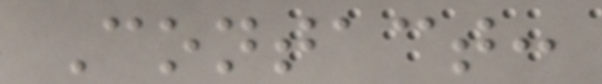Contact:
